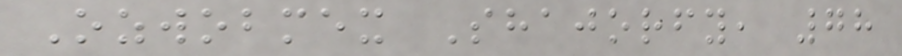Ozwobmex Shajorfy, 78
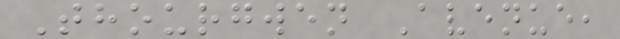Thourgwen Avenue,
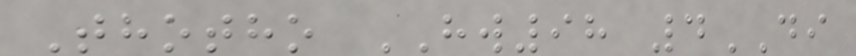Thotho HW98 4DI
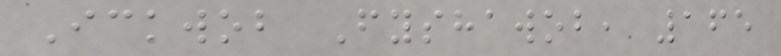Ickwob Fyshawob, 165
